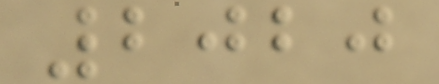2020
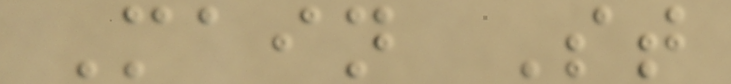Main St
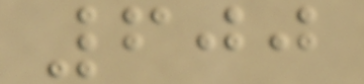600
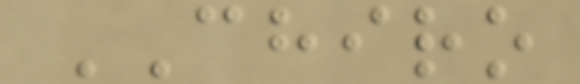CHIRO
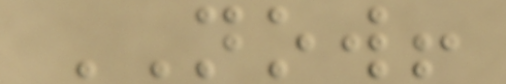NOW!
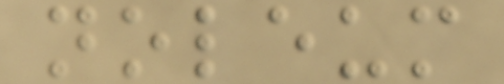noleum
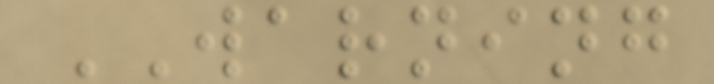WARNING
